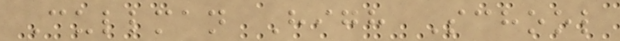Cullman High School
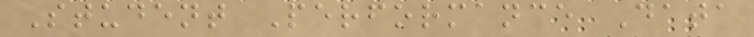Student Performance Data
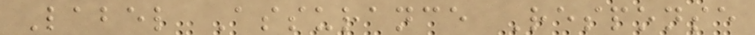Label Assurance Response
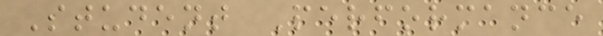Student Performance
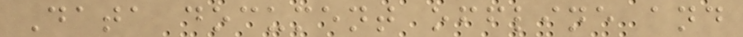Data document offline and
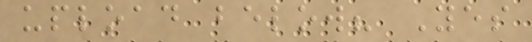upload below? Yes
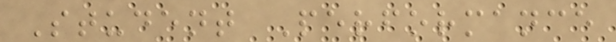Student Performance
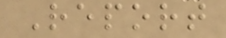Report
